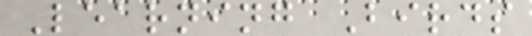Learning Birds
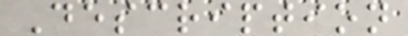Description
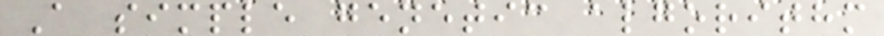A simple genetic algorithm
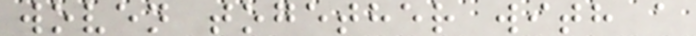woven together with a
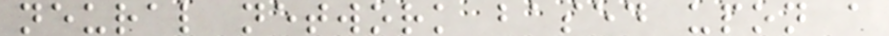neural network based upon a
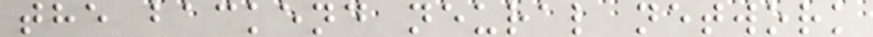the backend neural network
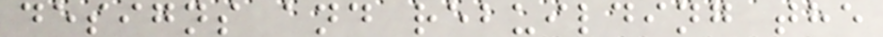designs and rebuilding the
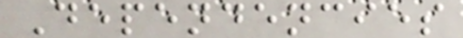Dependencies
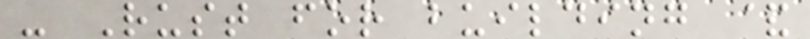- Rust for building &
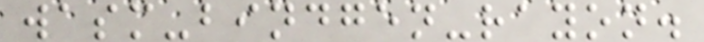wasm-bindgen-rayon.
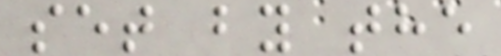set by the
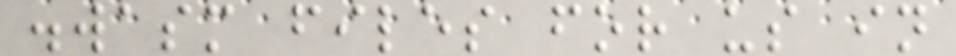.wasm files for us in
